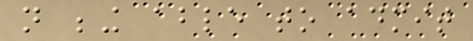not being able to admit
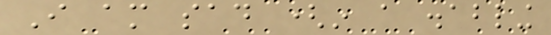I am sad (in a disabling
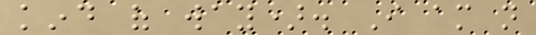kind of way). I am not
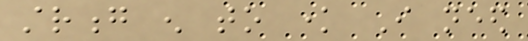strong enough to know I need
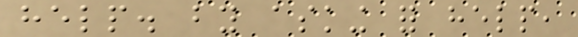help. by asking for help,
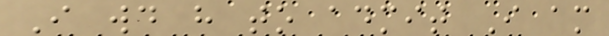I would have to admit I am
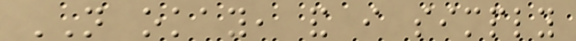NOT okay, and i simply
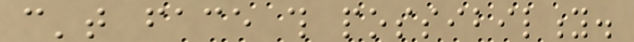can't face this possibility.
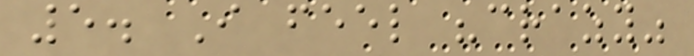5. I feel "crazy"
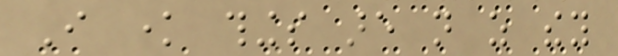I know things are not as they
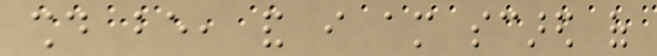should be, and i am scared of
